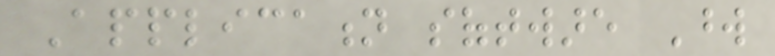Application software Word
